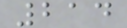214
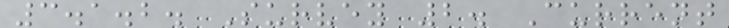3.1.2. Survey 2. Current
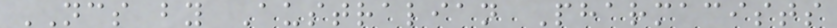NCS by Australian Pharmacists
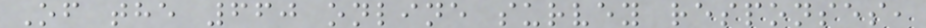Of the 660 online survey responses,
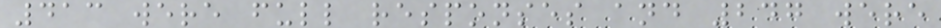413 were full responses and 247 were
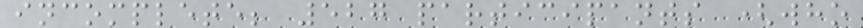incomplete; 527 participants (who
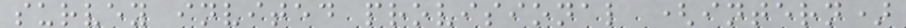survey invited provisional (intern)
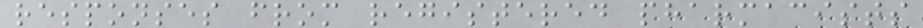responses from registered pharmacists
